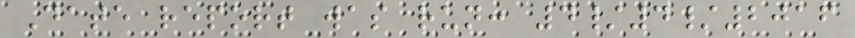Date report was run: 4/4/2016
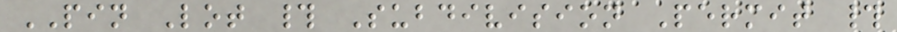PIN Lot # Subdivision Permit #
